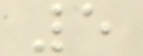5
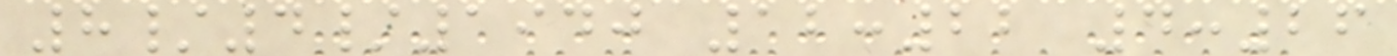8/4/1940 12:22 4:26
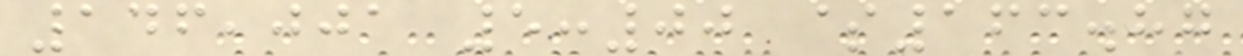146,001 5:00 $163.87
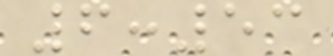6:53
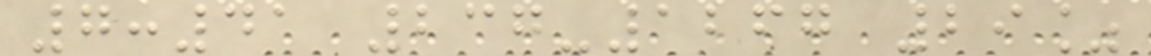7:41 237-1267 29%
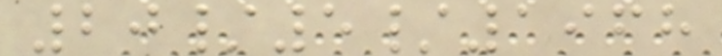20/5/1968
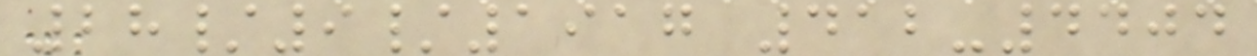28/9/1917 412-4404
